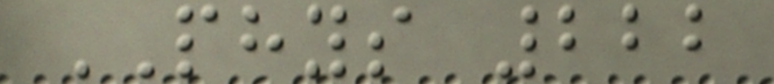PHYS 222
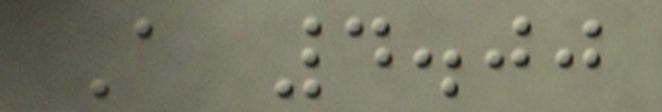A 4.00
